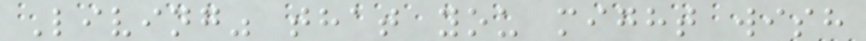Living" that you might wish
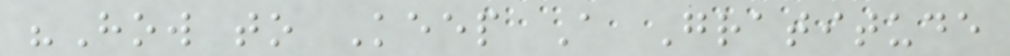"How to Keep A Gratitude
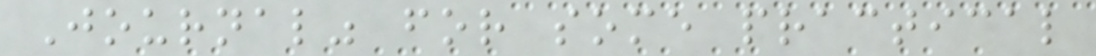Journal" for some practical
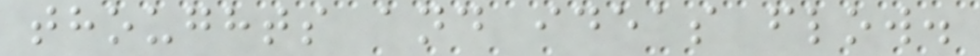thoughts and ideas flow.
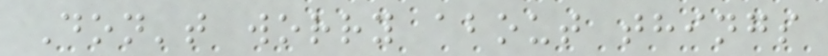Don't worry about things
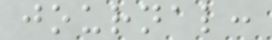journal:
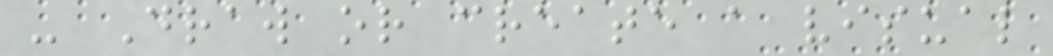- Draw or create a visual
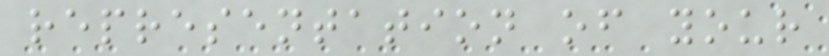representation of your
